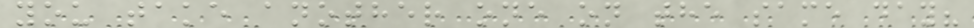you take another one on the same day?
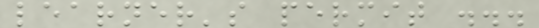learner's permit ...
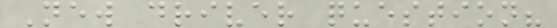New driver question?
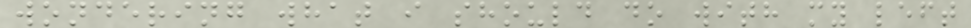wondering what i should do with my left
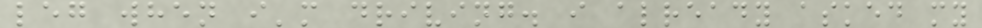leg when i'm driving. i already asked my
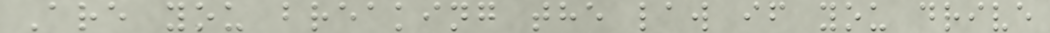Are you breaking the law if you drive
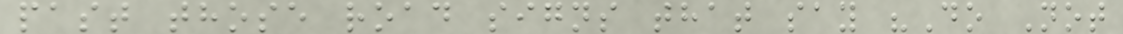past those road signs that say "Do Not
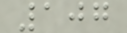107
